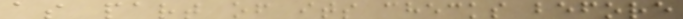as part of its checks before
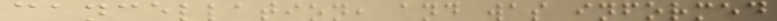cancellation, and was informed
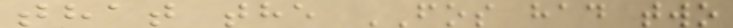that the FOS had two
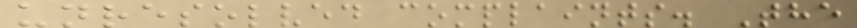unresolved complaints. The
